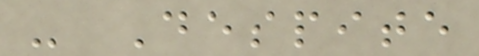- Despite
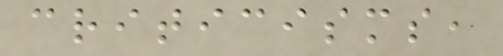criticisms,
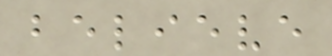believe
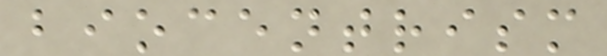biocentrism
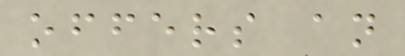offers an
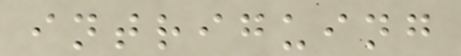intriguing
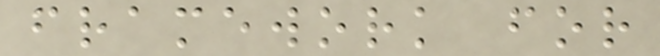framework for
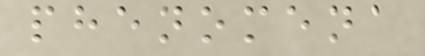phenomena
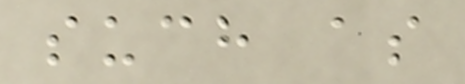such as
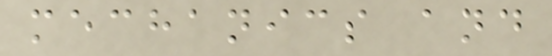mechanics and
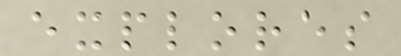explores
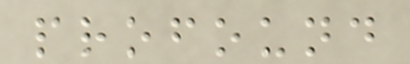profound
